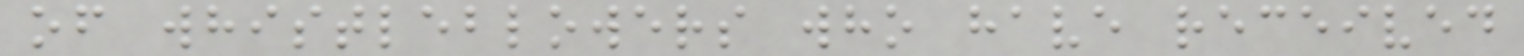of whistleblowers who have received
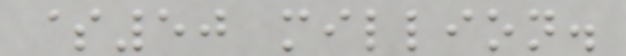$50 million.
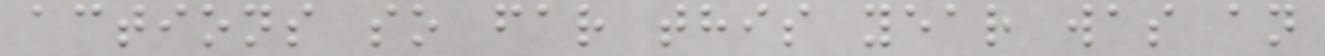actions so far this year was an
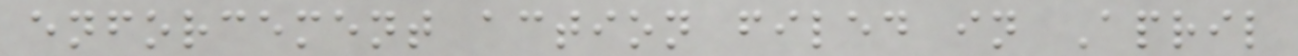enforcement action filed in April
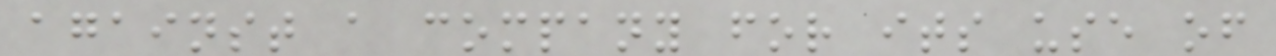against a company for its use of
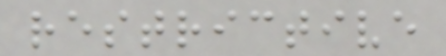restrictive
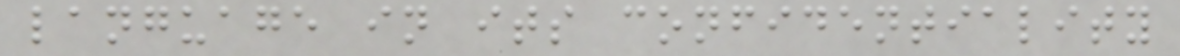language in its confidentiality
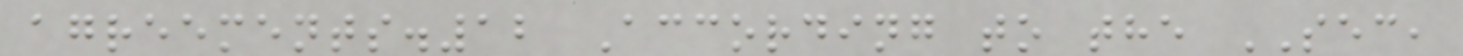agreements.12 According to the SEC,
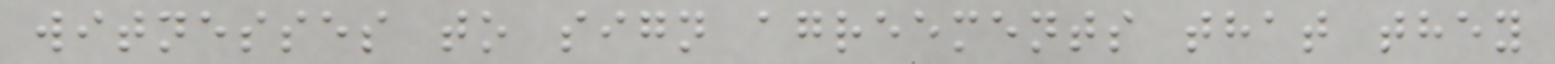witnesses to sign agreements that they
